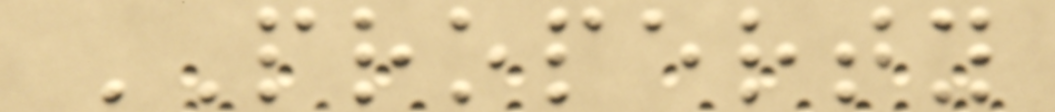PROPERTY
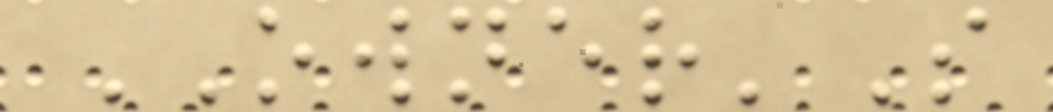OWNER'S
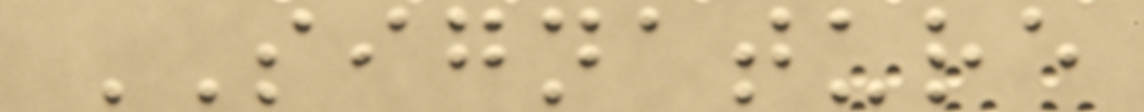SIGNATURE
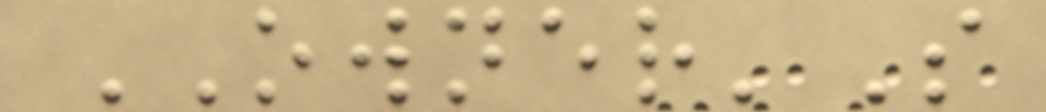OWNER'S
